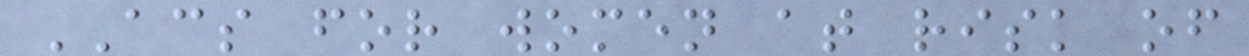ACS for women at risk of
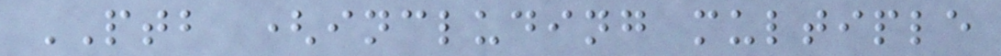PTB (including multiple
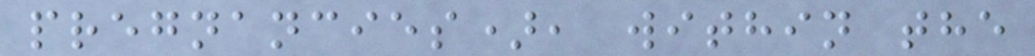pregnancies), within the
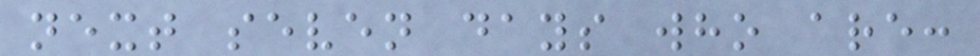next seven days who are:
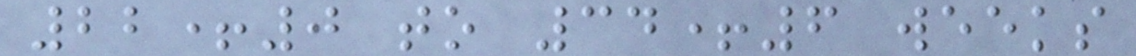22+0 to 34+6 weeks
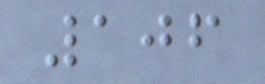106
